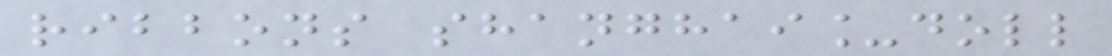ribbons shanghai_doll
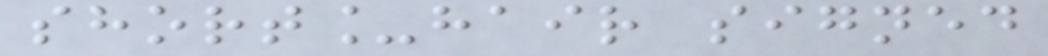short_hair signed
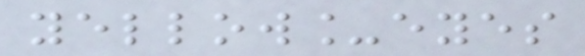yellow_eyes
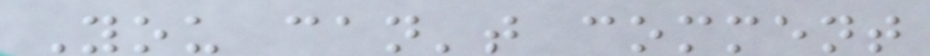You can't comment
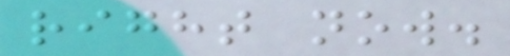right now.
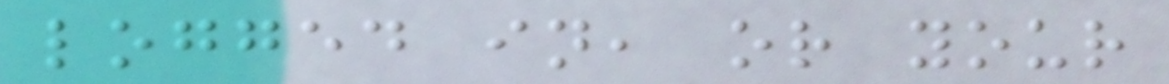logged in, or your
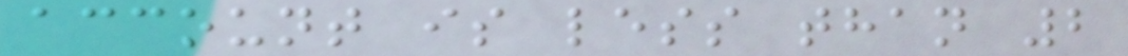account is less than 2
